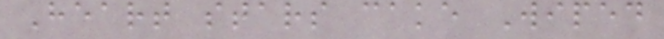Heart stars cake Wiped
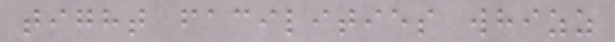tight facilities whizz
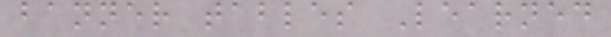banner tables Learned
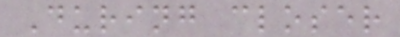During closer
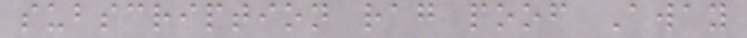subscription rag poof Away
